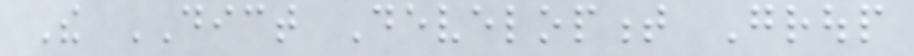The DICT Development Group
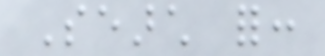Search for:
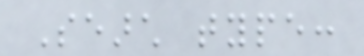Search type:
